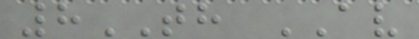8TH AV
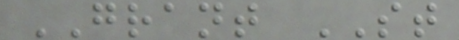GRANT ST
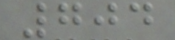704
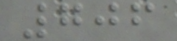706
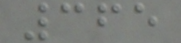365
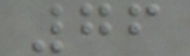76
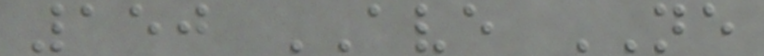150 AVE NE
